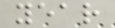year
